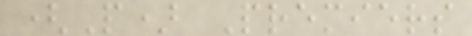(P) Premiers
